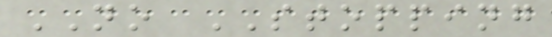NO STOPPING
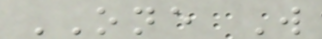ONE W
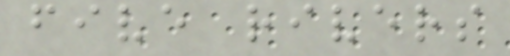five rivers
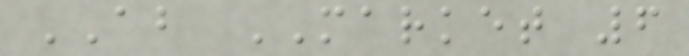AB MARKET 6
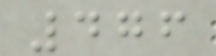476
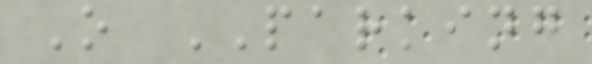O PARKING
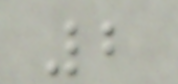2
